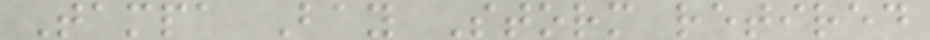Tampa Bay Storm retired
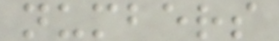numbers
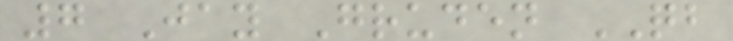7 Jay Gruden QB
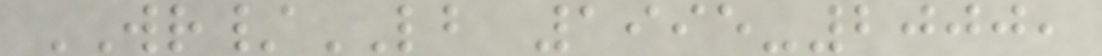WR/LB 1995-2000,
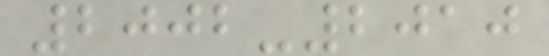2002-2010
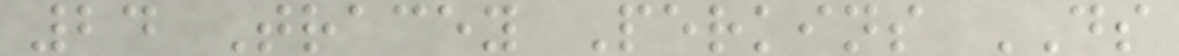24 Tracey Perkins DS
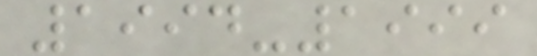1994-1999
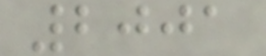2001
